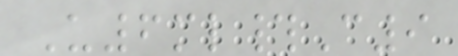U6ml#C9
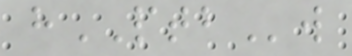hPTBw
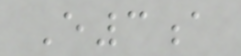E3a
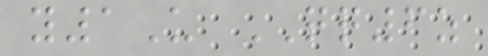y1U QQ6z
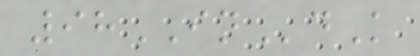98INdK
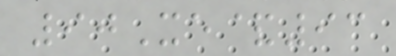90Xe&93
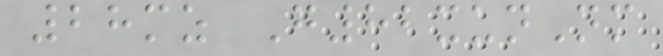28mz G82xunNm
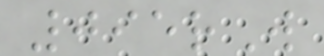095rW
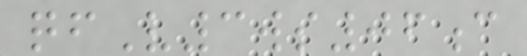qfV3ws06c
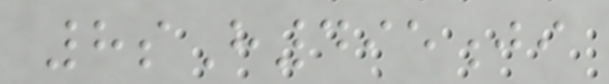8sH495ji
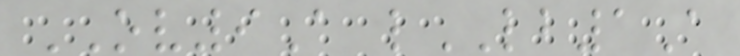OV9A lLB1A
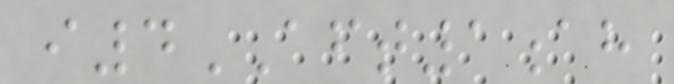i4AFT1ah
